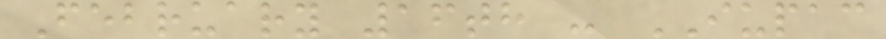February 16th - IUPAC
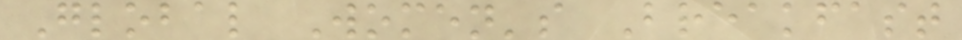Global Women's Breakfast
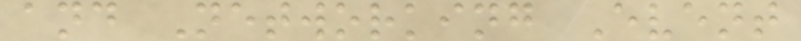and Networking Event
